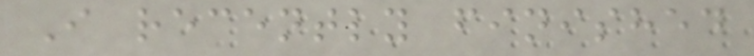I recently finished
